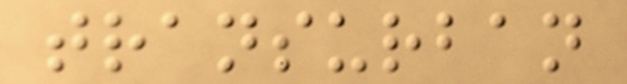transurban
